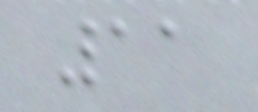11
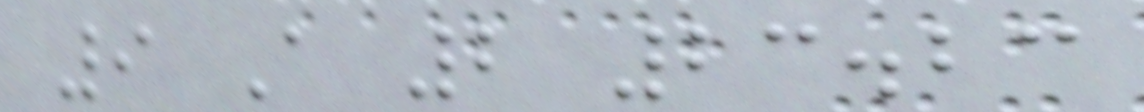9 A 2 23.23
